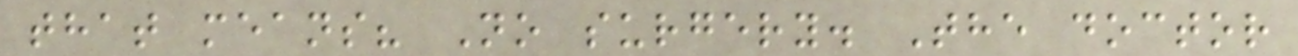that means? No surgery. The doctor
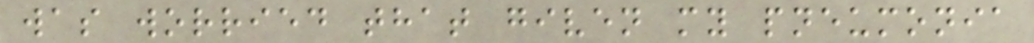was worried that given my pneumonia
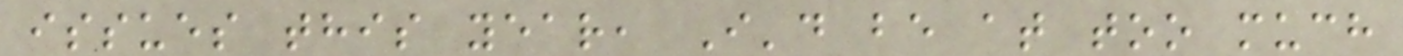issues this year, I'd be at too much
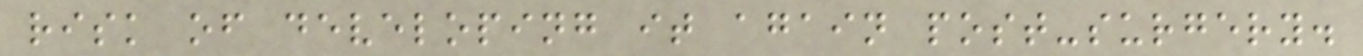risk of developing it again post-surgery.
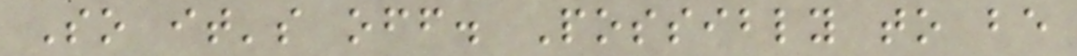So it's off. Possibly to be
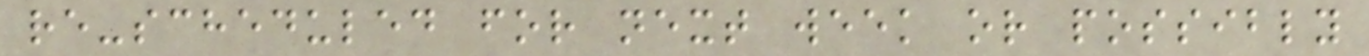re-scheduled for next week or possibly
